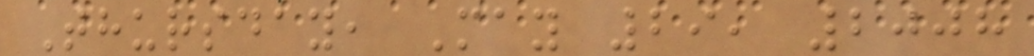Thursday, May 29, 2008
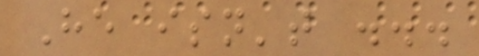He isn't ...
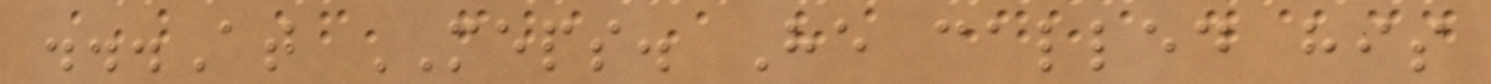...At MEPS. He called his
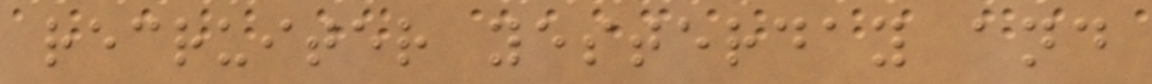recruiter yesterday and
